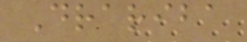Drariba
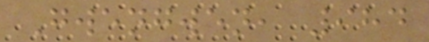Gwengwen, 984
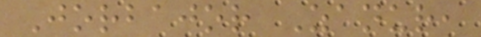Jorbajor Zanur,
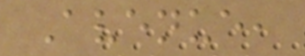Avenue,
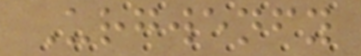Urgwenfy
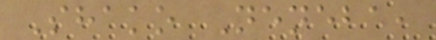Shako Neneba,
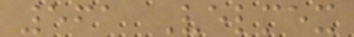561 Velmex
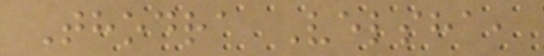Thodra Velsha,
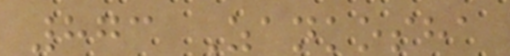873 Zankosha
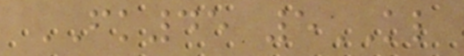FK45 5KL
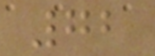72
